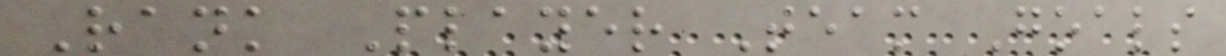Rank Player Team Goals
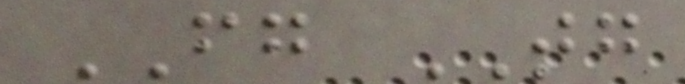FG TG
